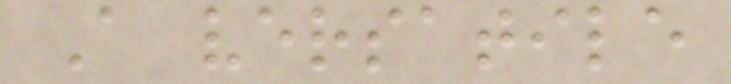A versatile
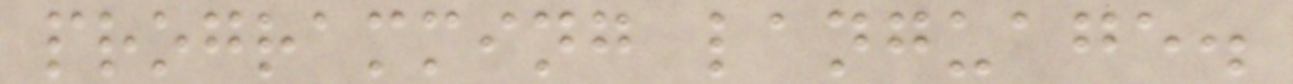programming language.
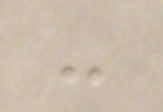-
